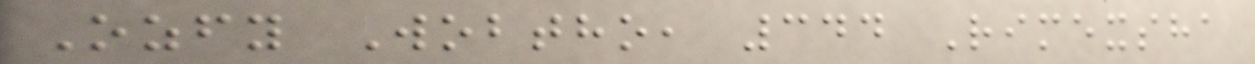Ozfy Wobtho, 344 Rimexsha
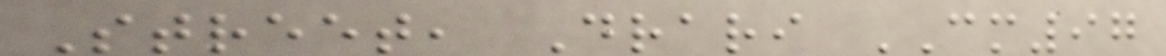Street, Drari CM97
